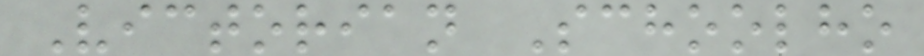Victorian Schoolho
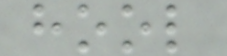hool
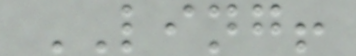LING!
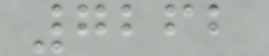7262
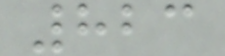823
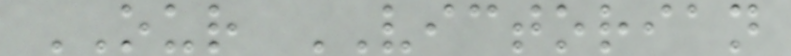OUR VICTORIAN
